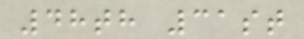48th 31st
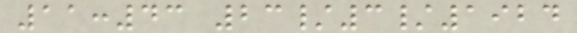11:43 23/3/1924
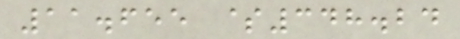11.655 $348.24
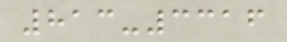813-3316
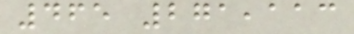465 271,113
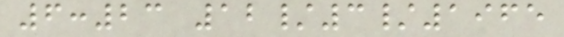6:23 12/3/1965
